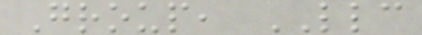Group, LLC
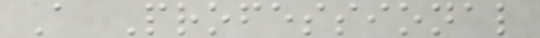A Professional
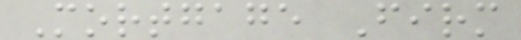Mortgage Firm
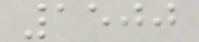1500
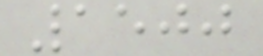1500
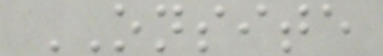ONSITE
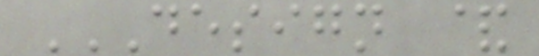DESIGN &
